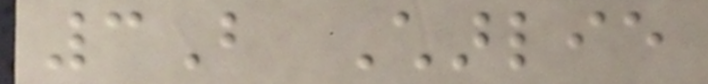3B Charlie
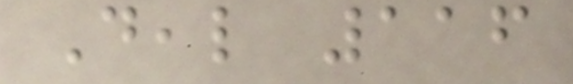Deal 116
